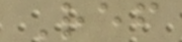Ref
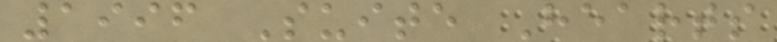1996 Suite Hearts
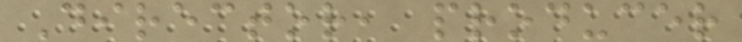Director, producer
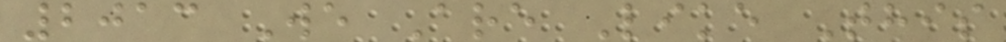2013 We Are Like This
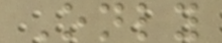Only
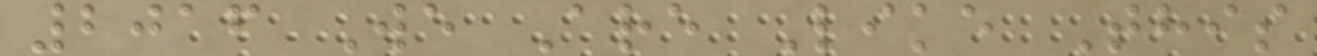2016 We Are Like This
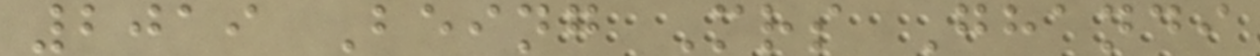2019 Being Mrs Ghandi
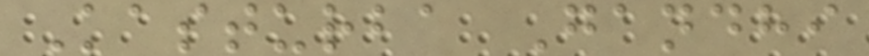Kasturba Gandhi
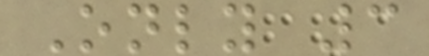Only 3
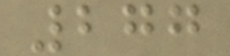277
